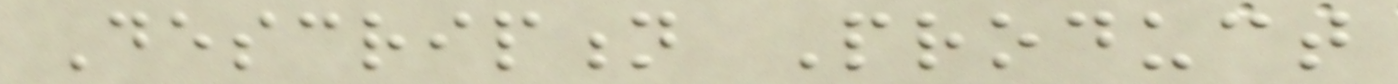Description Product
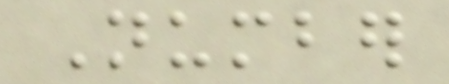Number
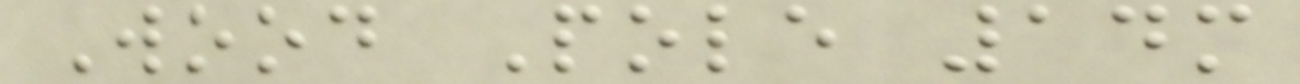Wood Pole 14m
